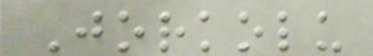Jorkolu
